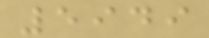5949
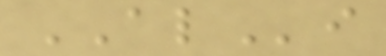ALi
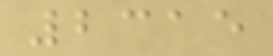2315
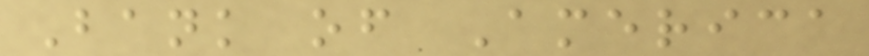Bank of America
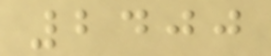2400
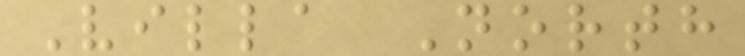Villa North
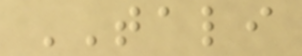TALI
